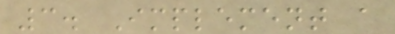3. Implement a
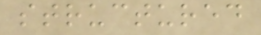structured
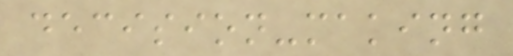decision-making
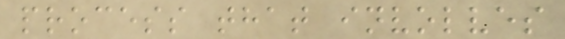process that involves
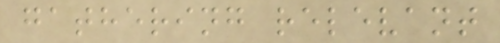gathering relevant
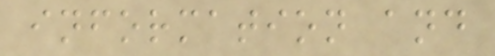information and
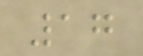17
